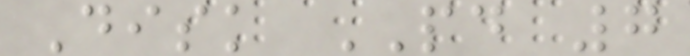Disk PD 7
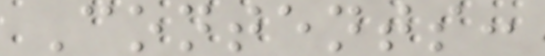Contents:
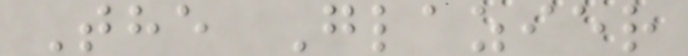The Glazier
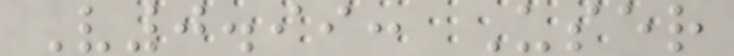V0.99: User
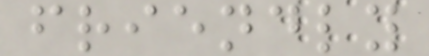friendly
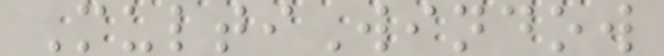MultiWindow
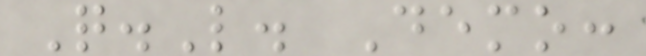Q.L. Demo:
